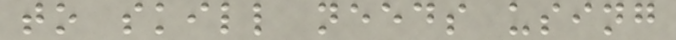to skill needs using
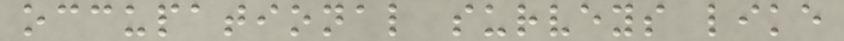occupational surveys like
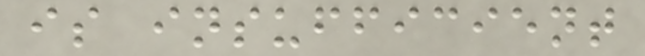is insufficient
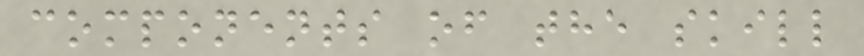components of the skill
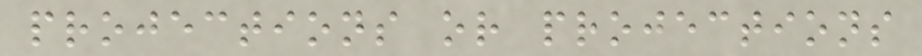projections or projections
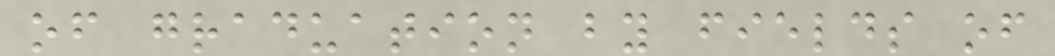of graduation by fields of
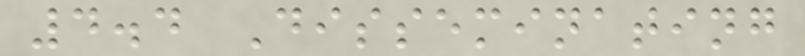4.4 Disseminating
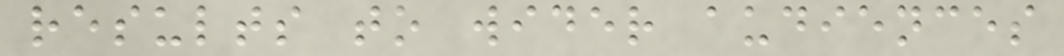results to wider audiences
